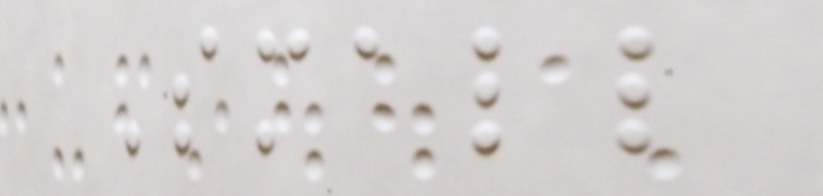Small
